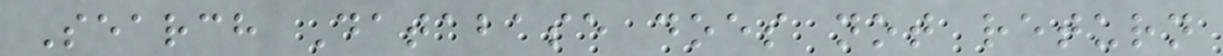Search Database does not return
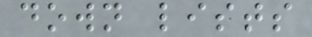down lists
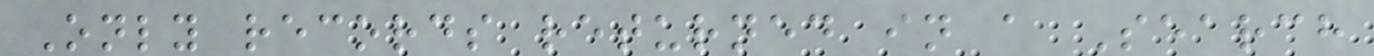Only records returned in a Search
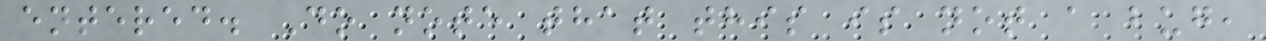entered. Do note that this is not a bug,
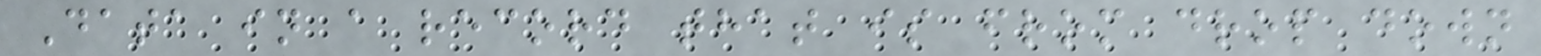Data in a record that is from drop down
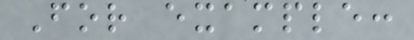For example:
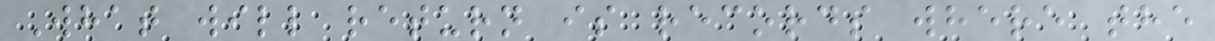What will return is records where the
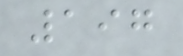197
